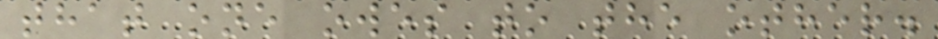that one owes to the other.
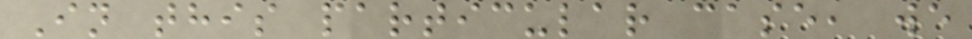In this particular case, we
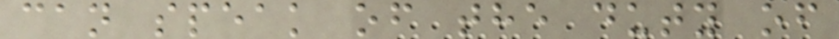can speak of the duty of
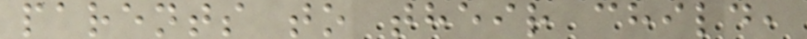parents to their child,
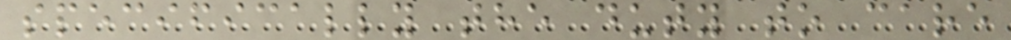specifically the duty to care
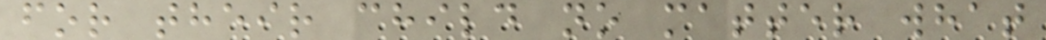for their child no matter what
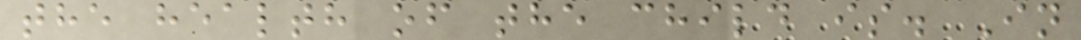the health of the child is. In
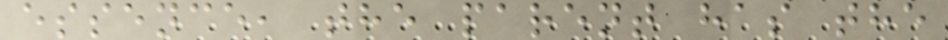essence, the parent has the
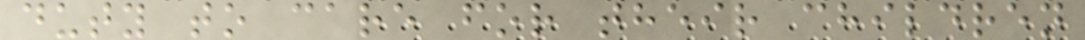duty to care for their children
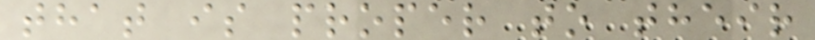that is proper to their
